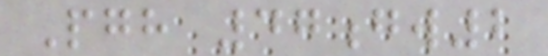Pgh 47gw2
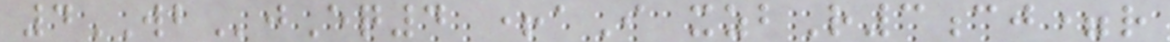4WBjEq4 +aI xzbR3cj=r
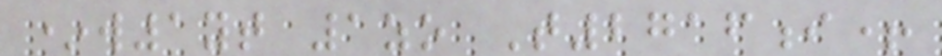*w1yt 1zo T2716i+
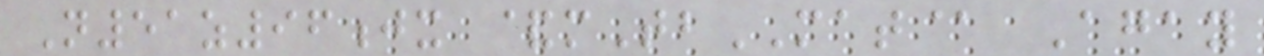N51z96jx &mTbMAT@ Agay
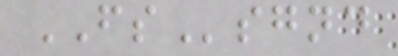FSsgnd
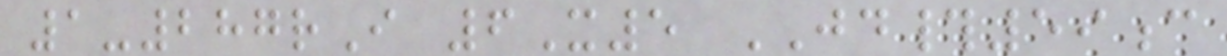1-287rI 6X5 JD#59c
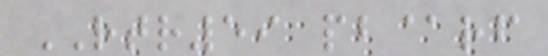RTR59 pb@rf
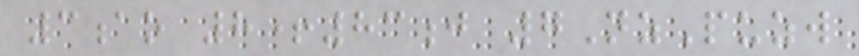3ao 8+83j 7NzPuzw
